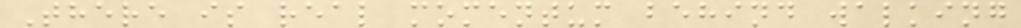There is real momentum behind walking
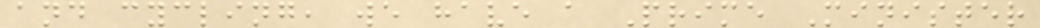and cycling, we have a Prime Minister
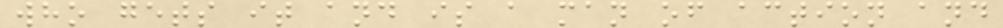who gets it and is a man of action and
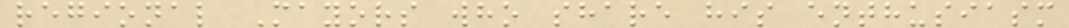regional Mayors who share his enthusiasm
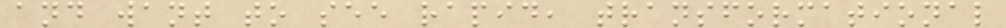and want to see rapid, transformational
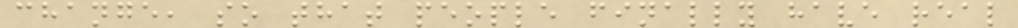change, so that people finally have real
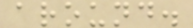around.
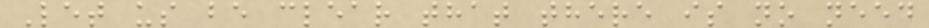Let us be clear that there is no need
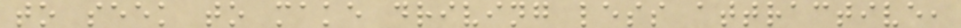to seek to make driving less attractive,
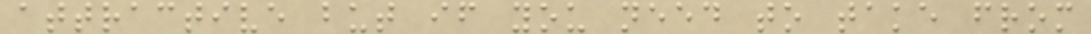attractive but if you need to take from
